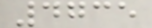4735
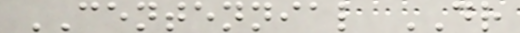CENTENNIAL DR
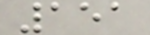151
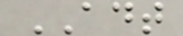ADT
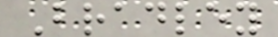Bradley
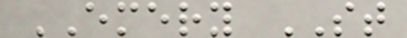EMERY ST
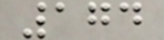174
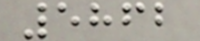5862
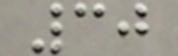30
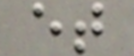et
